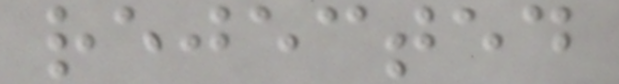rejected
